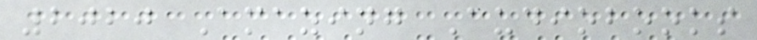2020 Amazing Audiobooks
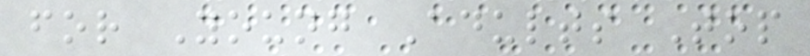for Young Adults Top
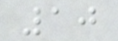10
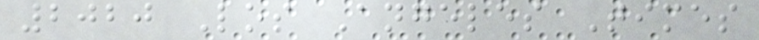2020 Los Angeles Times
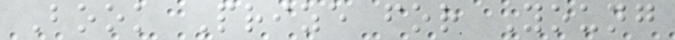Book Prize for Young
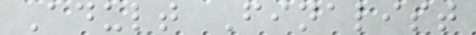Adult Finalist
